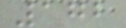172
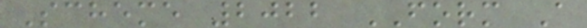Scheme 2022 FORM A
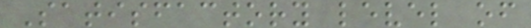Satisfactory level of
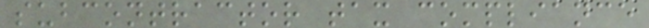subcontractor tax compliance
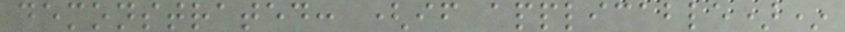demonstrated: (if applicable)*
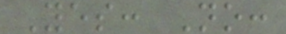Yes: No:
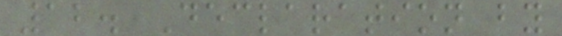12. Declaration by
